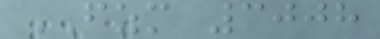FZM 3008
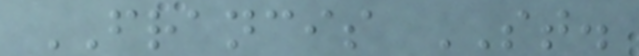FRANCIS ST.
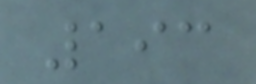193
